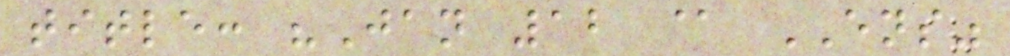title: "Jan 12 @ ENS"
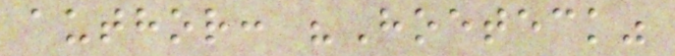author: "Hoeteck"
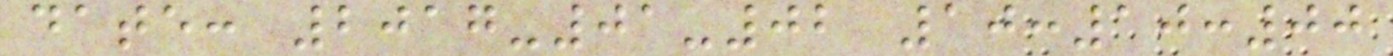date: 2017-01-02 10:10:00
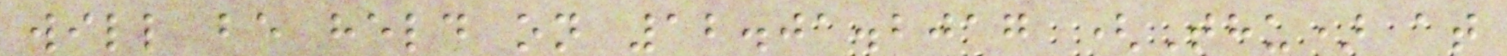will be held on 12.01.2017 (Thu) at
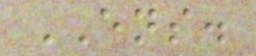ENS.
